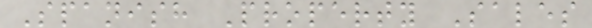Spanish Property Sales
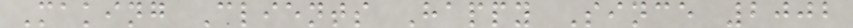Making Clients Happy Since 2002
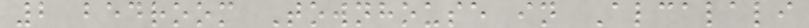2 bedroom Townhouse in Alcalali
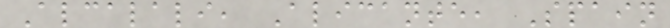Alcalali, Alicante, Spain
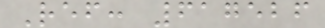Ref: 617526
